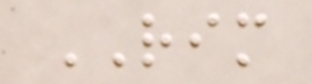RIM
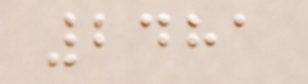2481
